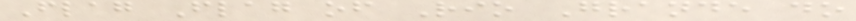Flag Flag of Rio Grande do
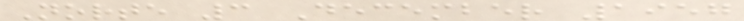Norte 3 December 1957
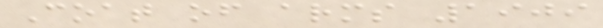Coat of arms 1909
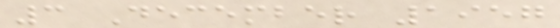3 December 1957
